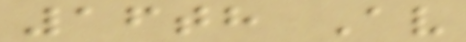16th Av
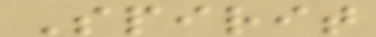Spirit
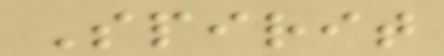Spirit
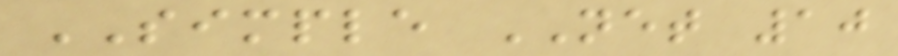SIMPLE NET 10
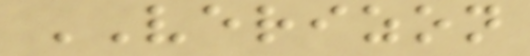VERIZON
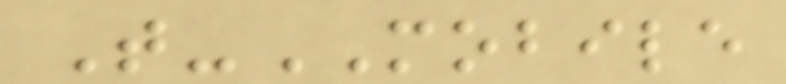T-MOBILE
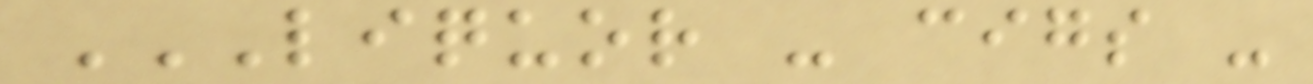LIQUOR - CIGS -
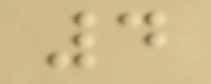4
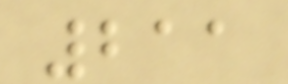211
